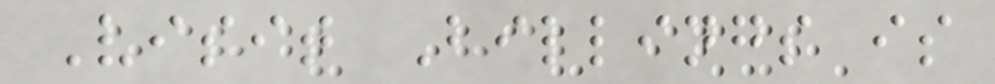Visit Billings is
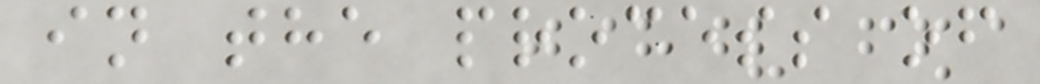in the process of
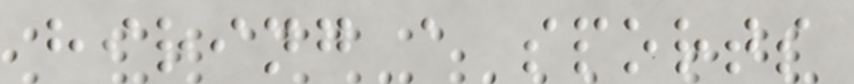hiring a sports
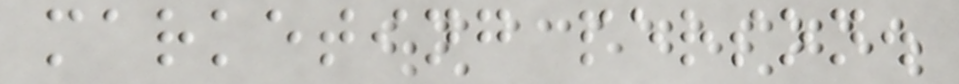marketing person.
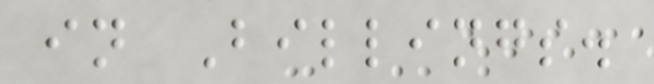in Billings.
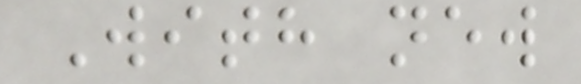With new
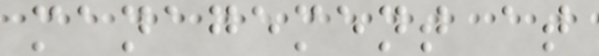management at
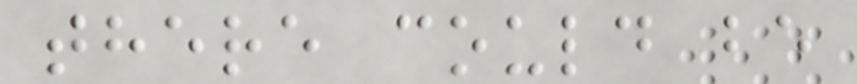there could be
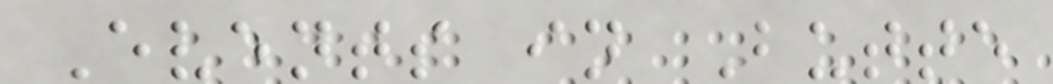Events in Butte
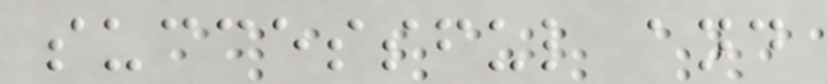successful and
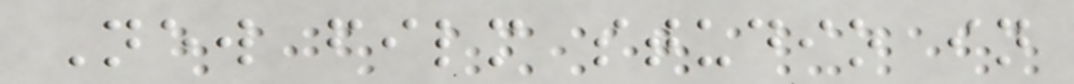New film studio in
